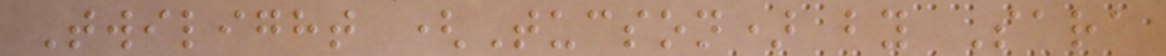Twilight (Tucson) by Sara
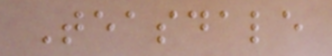Teasdale
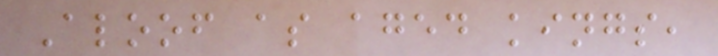Aloof as aged kings,
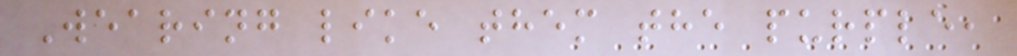Wearing like them the purple,
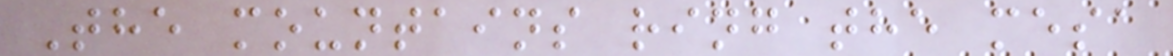The mountains ring the mesa
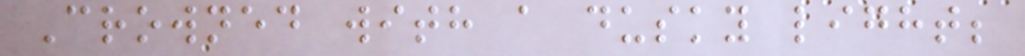Crowned with a dusky light;
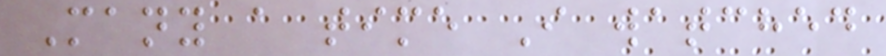Many a time I watched
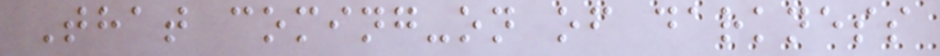That coming-on of darkness
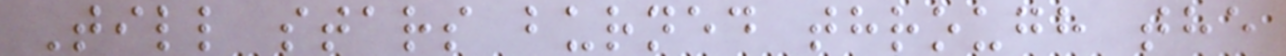Till stars burned through the
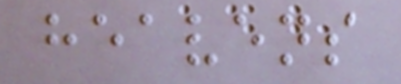heavens
